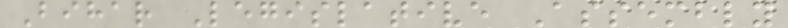Bihar Legislative Assembly
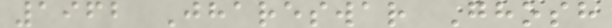1962 Jhareswar Ghosh
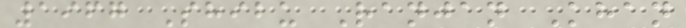1967 Shibu Ranjan Khan
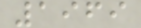1969
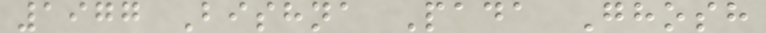1977 Bishna Pada Ghosh
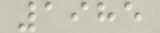1985
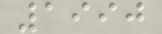1990
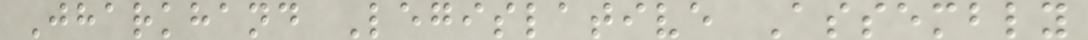Jharkhand Legislative Assembly
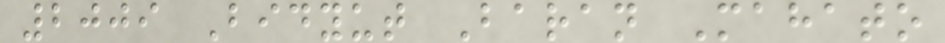2009 Bidyut Baran Mahato
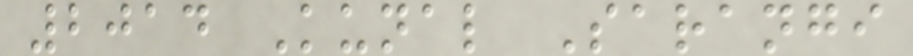2014 Kunal Sarangi
